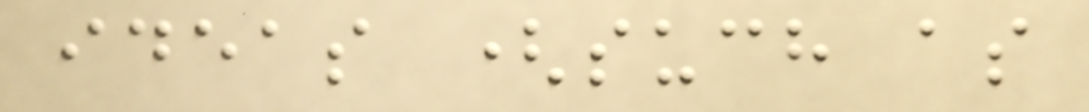ideas (such as
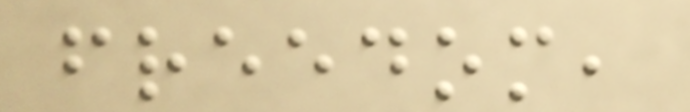freedom,
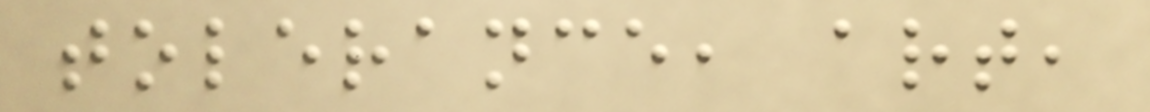tolerance, art,
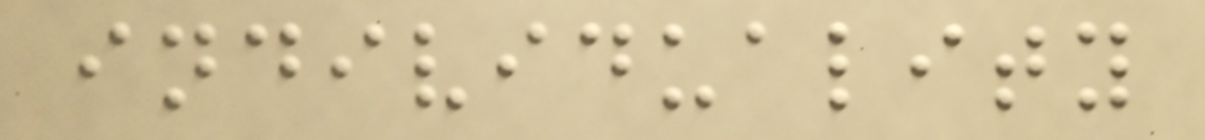individuality
